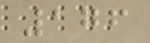176
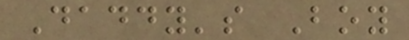Daddy's Boy
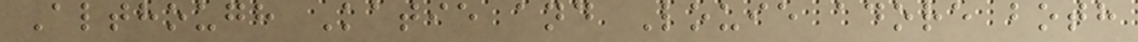Although Katie and Louie adore both
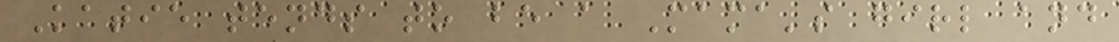Katie tends to be a Mama's girl and
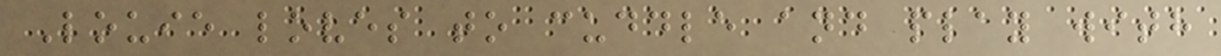Louie loves to cuddle and play with
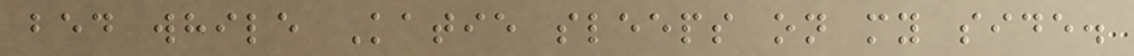bed while Katie sleeps on my side.
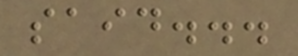said...
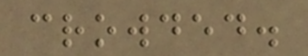crowded.
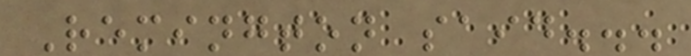Remington said...
